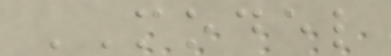MODEL
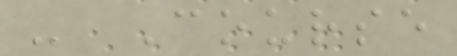- Course
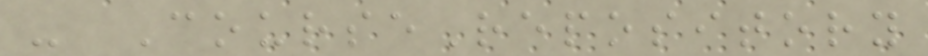- CourseRepository
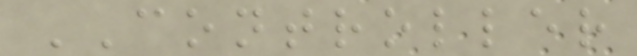CONTROLLER
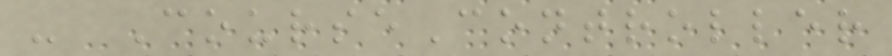- CourseController
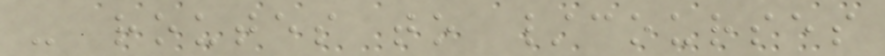- routes to /courses
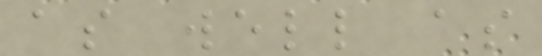as well as
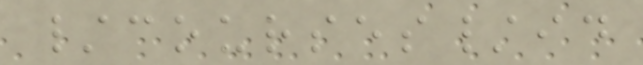/courses/id
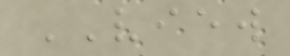VIEW
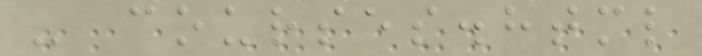- courses.html
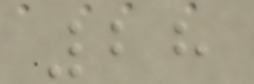28
